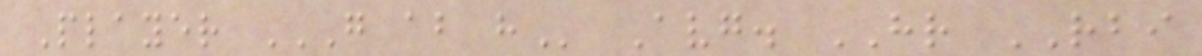Player G AB H Avg. HR RBI
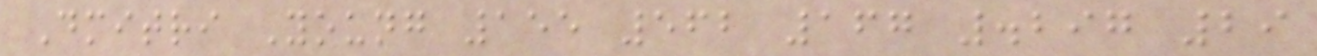Dmitri Young 155 562 167 .297 29
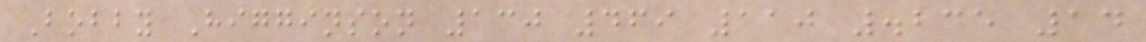Bobby Higginson 130 469 110 .235 14
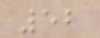52
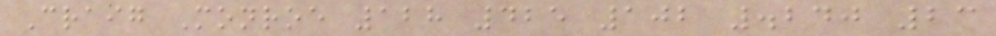Craig Monroe 128 425 102 .240 23
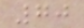70
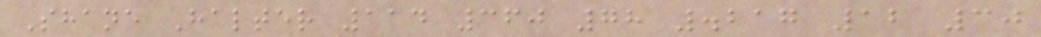Shane Halter 114 360 78 .217 12 30
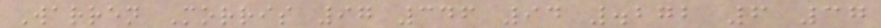Warren Morris 97 346 94 .272 6 37
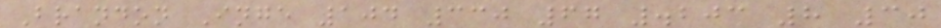Brandon Inge 104 330 67 .203 8 30
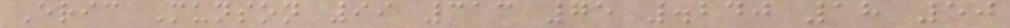Eric Munson 99 313 75 .240 18 50
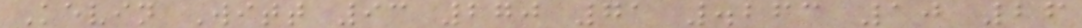Kevin Witt 93 270 71 .263 10 26
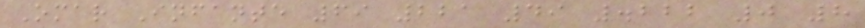Omar Infante 69 221 49 .222 0 8
